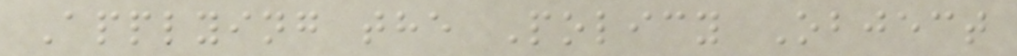Applying the Policy Object
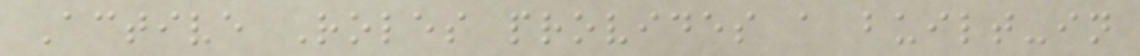Active Roles provides a built-in
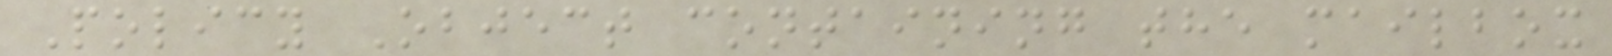Policy Object containing the mailbox
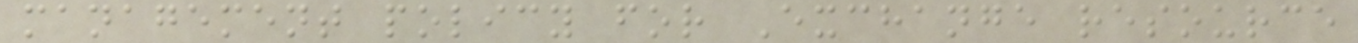management policy for Exchange resource
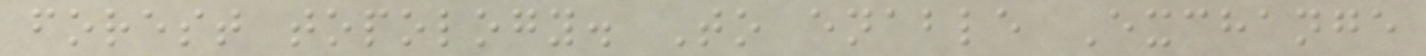forest topology. To enable Exchange
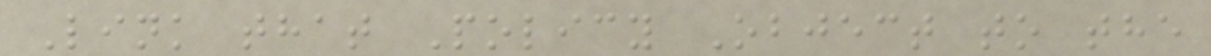Link that Policy Object to the
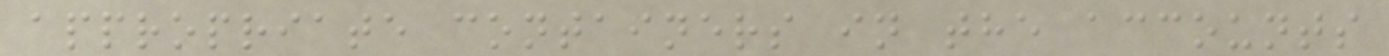appropriate containers in the accounts
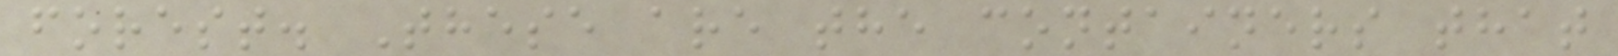forest. These are the containers that
